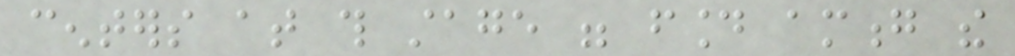centers at this stage were found among the
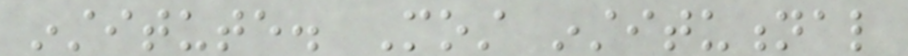institute. Most institutional
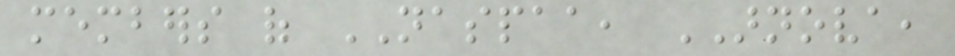members of NASPAA, ARNOVA,
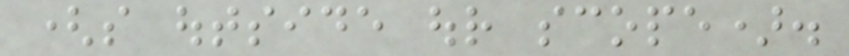(so outside our scope).
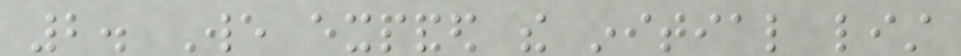2. We expanded the initial list
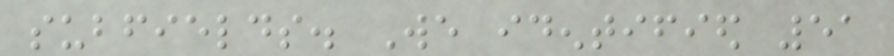subfields. We identified 51
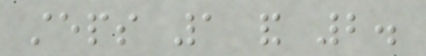steps 1 and 2.
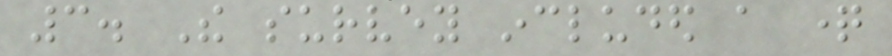3. The survey included a question
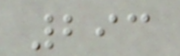293
